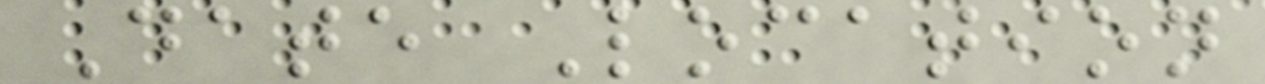Date Location
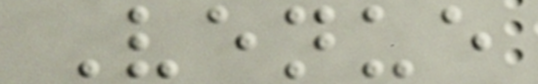Venue
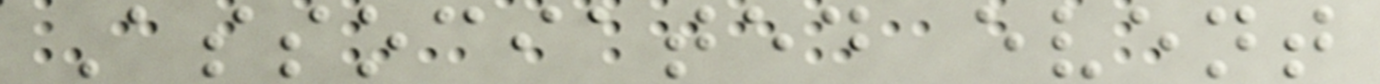Associated event
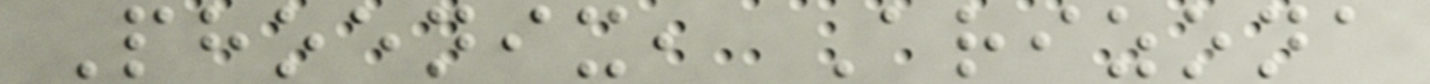Phoenix, Arizona
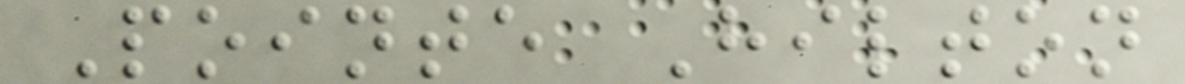Pointe Hilton
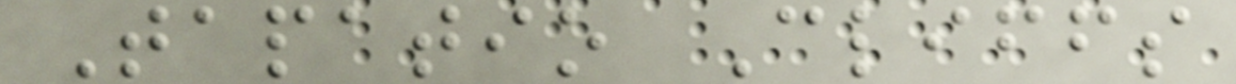Tapatio Cliffs
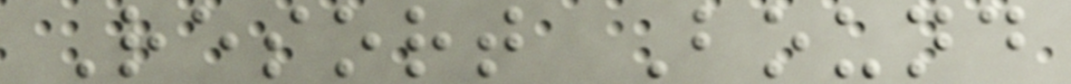Resort Bound
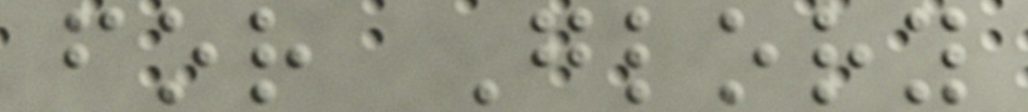for Glory
